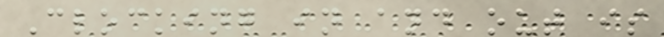Clocking in and out is
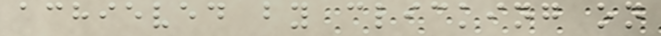achieved by clicking on
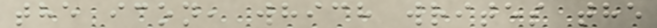the icon, which writes the
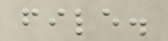file.
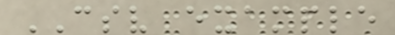CSV example
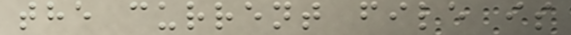the current file is
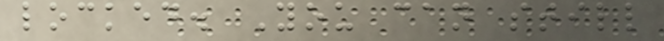locked. You can still
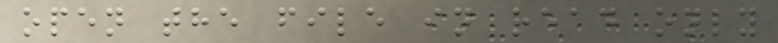open the file in read only
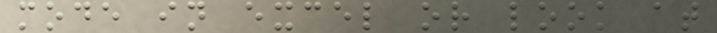mode in excel or look at
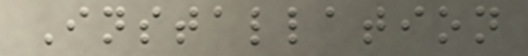Installation
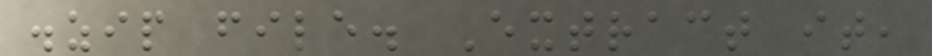.zip file. Extract it,
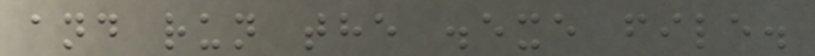and run the .exe file.
